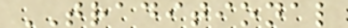TRADITIONAL
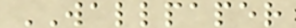WALLPAPER
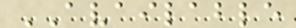AVAILABLE
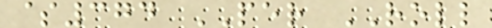$374 PER ROLL
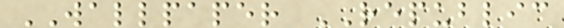WALLPAPER REPUBLIC
